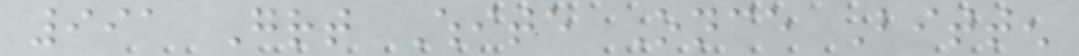991 Great White Once Bitten
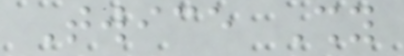Twice Shy
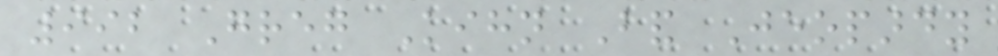992 Greg Kihn Band Jeopardy
